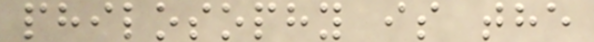philosophy is the
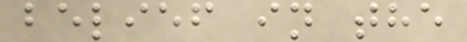belief in the
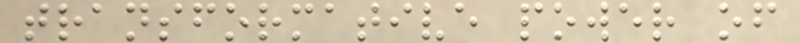transformative power of
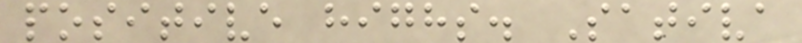positive highs. Sativa
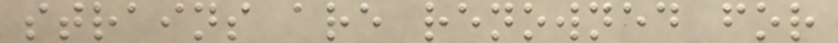strains are renowned for
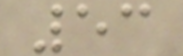53
